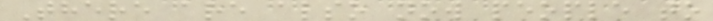There are also now people to
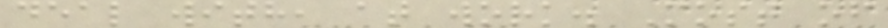deal with, at work. Most of
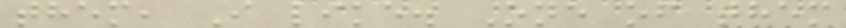them, I like. One of them
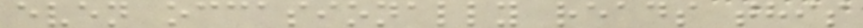even occasionally reads this
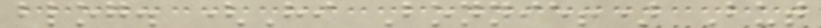blog. (Hi Bonnie!) But
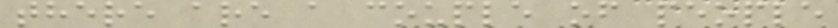there are a couple of people
